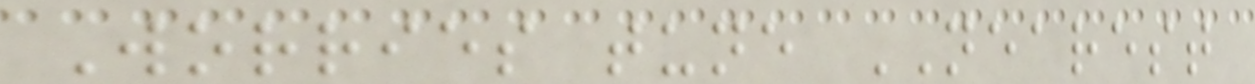Worries tune NEAREST
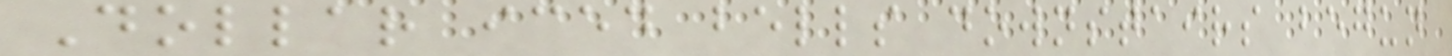Dollar iced bells downstairs begun
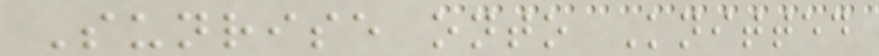Sunrise onto Knitted
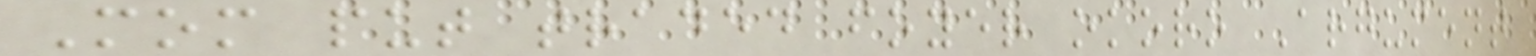Mom put traded foyer okoro Argument
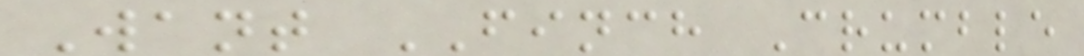Want FINCH Crumble
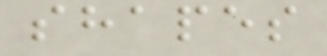shapes
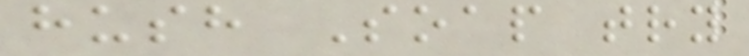hush Soap try
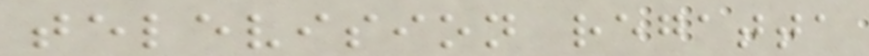television regatta
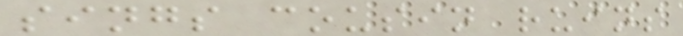sings cousin ruins
